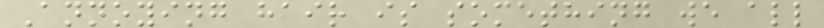Annoying hair is something we all
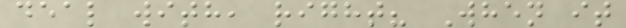deal with, right? When it
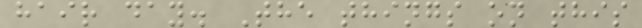hair day. The things on this
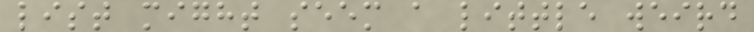list might seem a little weird
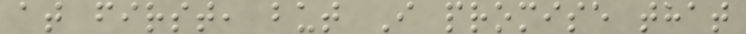at first, but I promise that
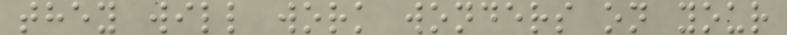they will work wonders on your
